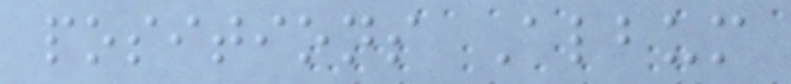positions Album
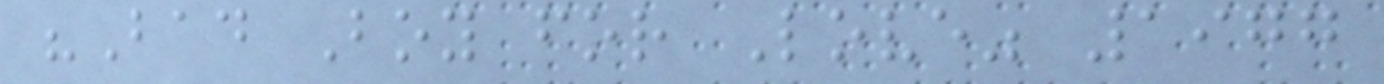"Bad Boy for Love" 1977
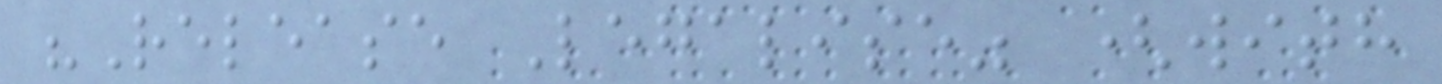"Release Legalise" (with
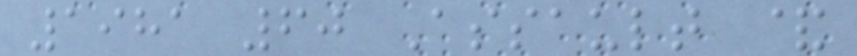1981 60 Assault &
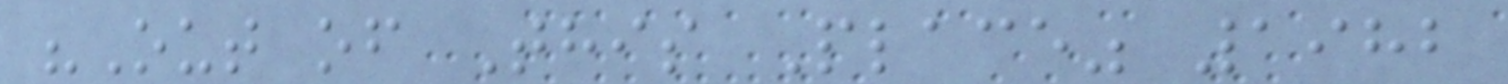"Out of This Place" 1982
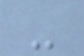-
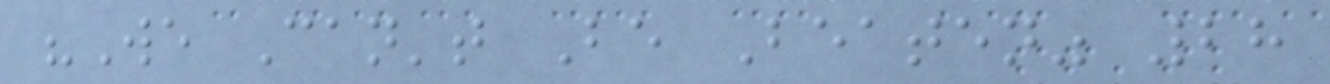"We Can't Be Beaten" 28
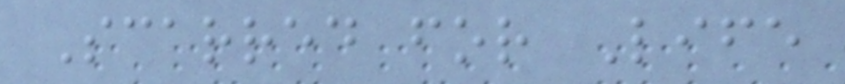Scarred for Life
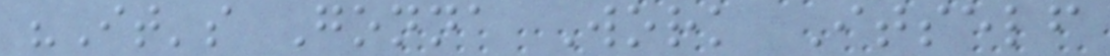"It's Gonna Work Itself
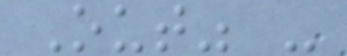Out" -
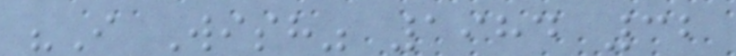"I Wish" 1984 32
